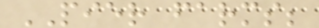PIER farms;
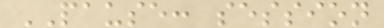PAUSE: session
